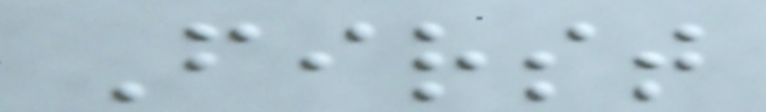First
